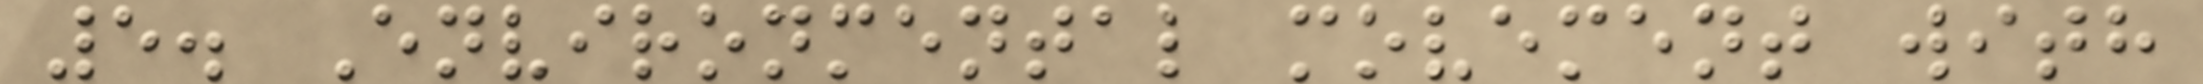5. Environmental movement with
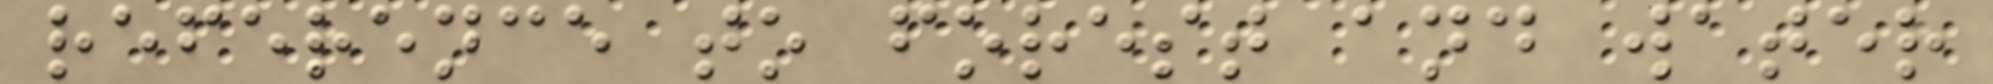reference to forest and water
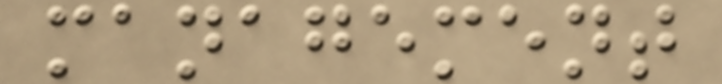management
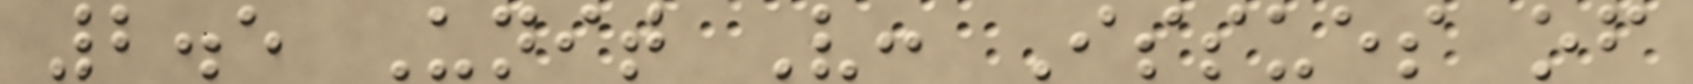2.5 Unit V: Issues of
